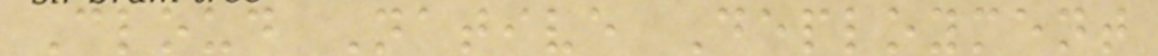Cloud Native Deployment
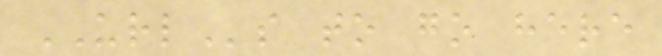URLs to go here
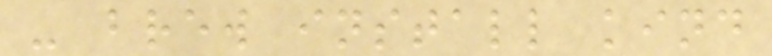- brew install kind
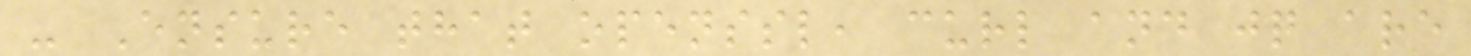- Ensure that openssl, curl and jq are
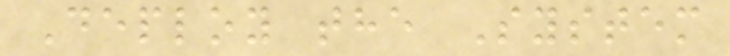Deploy the System
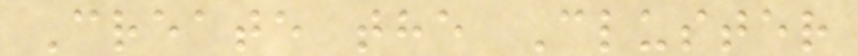Create the Cluster
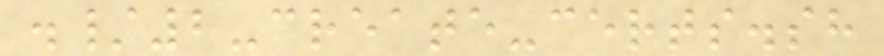./2-create-certs.sh
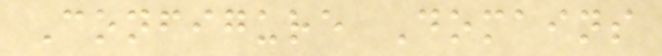Configure Domains
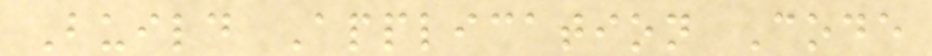Build Application Code
